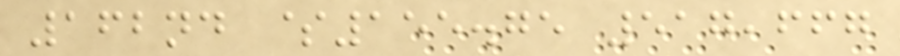162nd $155.75 517,667
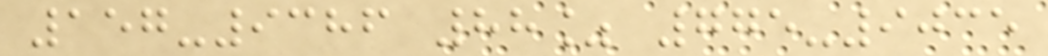157-9386 88% 775-9035
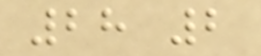28 2
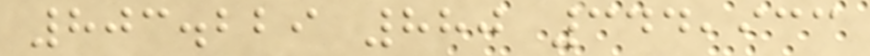803.229 880 344,933
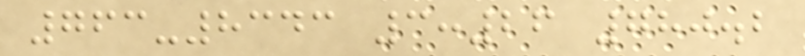763-8343 3:26 780.2
